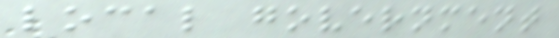local government
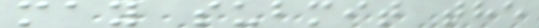may submit the
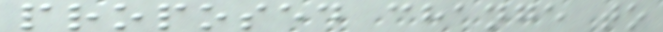proposed change to
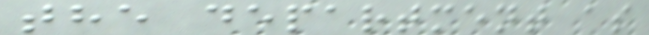the department as
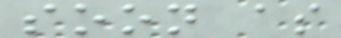soon as
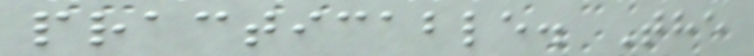practicable. The
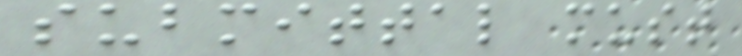submittal must
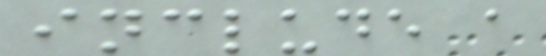include a
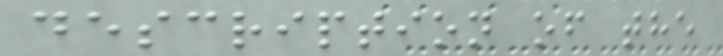description of the
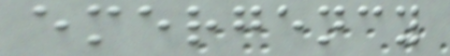emergency
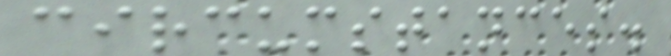circumstances.
